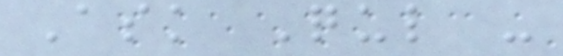Ask Qul -
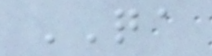QA
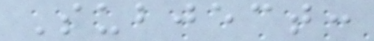Subject:
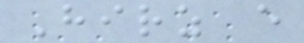Hirz e
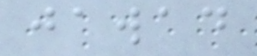jawad
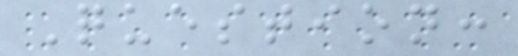Question:
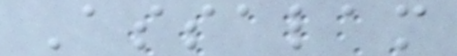Assalam
